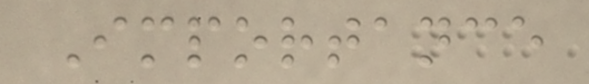Importance
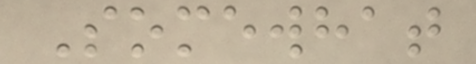Somewhat
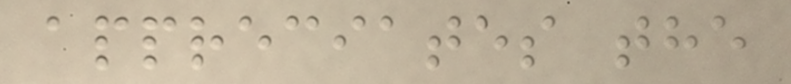appreciates the
